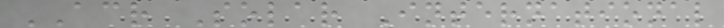ACR Solar International
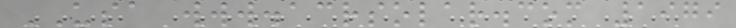USA www.acrsolar.com 1979
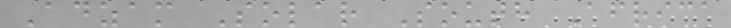Adzam Solar South Africa
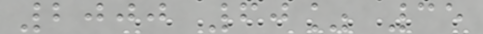2000 60% 35
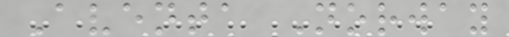Aventa Norway
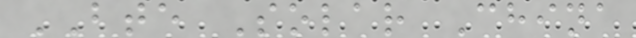BTE Solar China
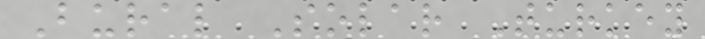Bural Solar Turkey
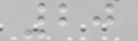20
